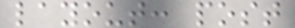layout: post
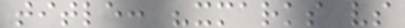title: "xmarks vs
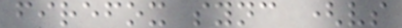firefox sync (vs
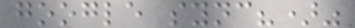google sync?)"
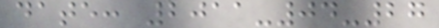date: 2011-04-27
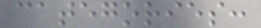categories:
